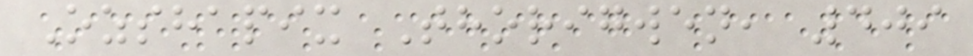Ozshapix Thorigwen, 409
